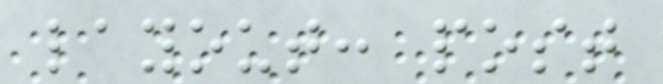layout: post
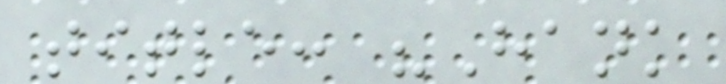title: "Hank
